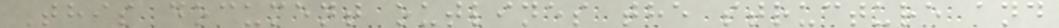This document outlines the structure and
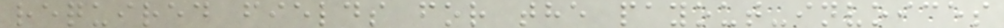required fields for the payout-invoices
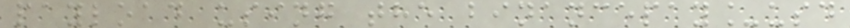payload using the binancepay_usd
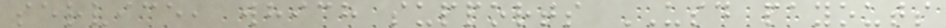service, which supports USD payouts
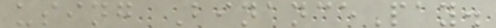using BinancePay.
